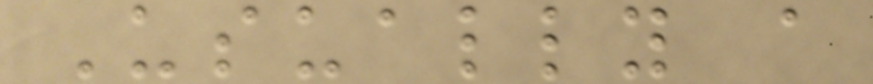Usually a
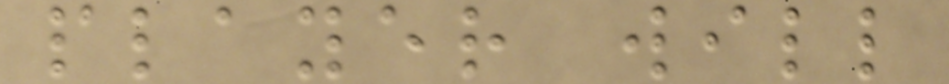player will
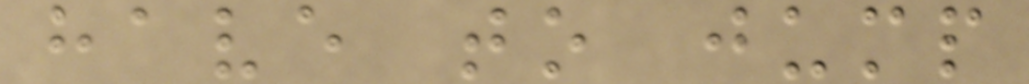have to jump
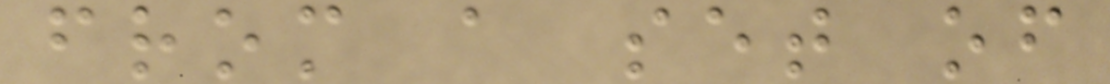from a set of
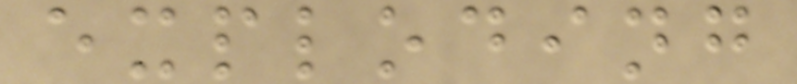exploding
